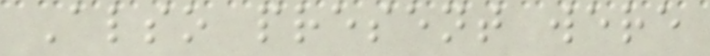Also present were
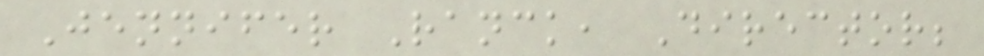Jennifer Ranck, Director;
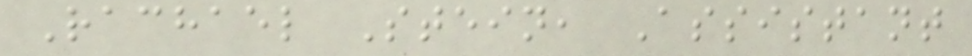Rachael Stein, Assistant
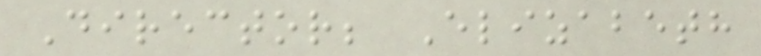Director; Elizabeth
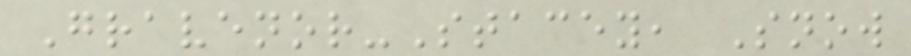Gravenor-Stacey, Snow
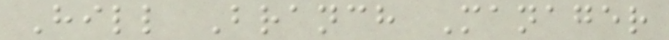Hill Branch Manager
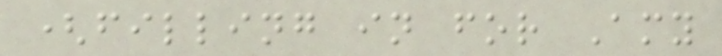(filling in for Amy
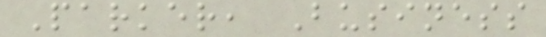Parker, Business
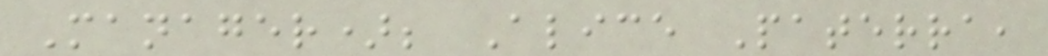Manager); Alice Paterra,
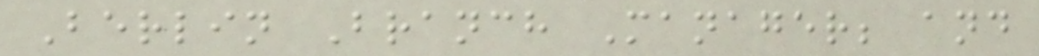Berlin Branch Manager; and
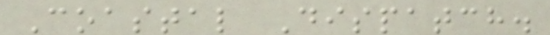Coastal Dispatch.
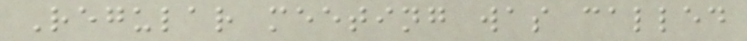Regular meeting was called
